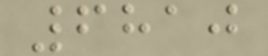6810
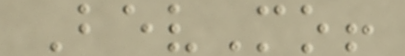BevMo!
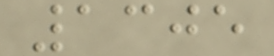1305
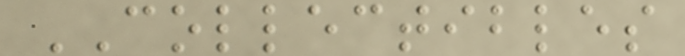COLLECTIBLES
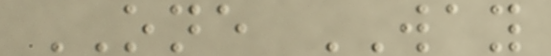ONE WAY
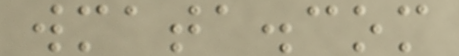wmata.com
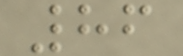86
